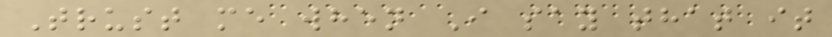Trust me when I say that it
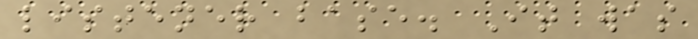listener base. It was
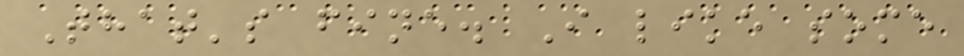That's fine. I like some
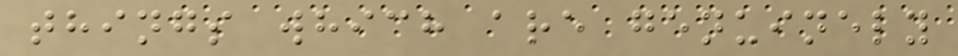things which are genuinely
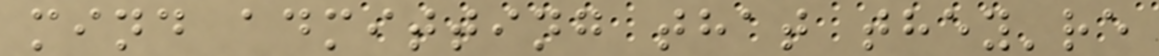mind admitting that they're
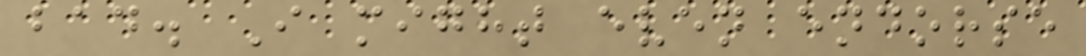bad. I might even endorse
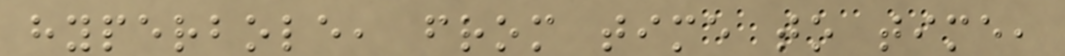hyperbole, from time to time,
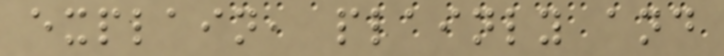explain, plainly and
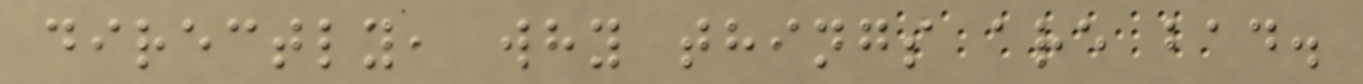directly, why things are bad.
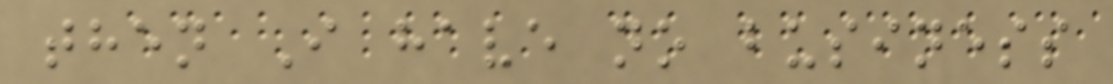then I have no business
